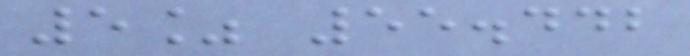5% 55.442
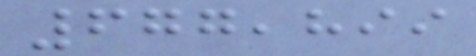677,899
